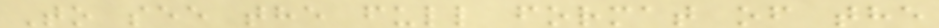To see the full format of the
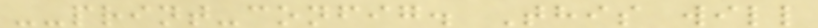--print-config. This will
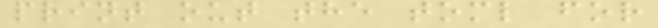print out the toml for
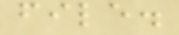file.
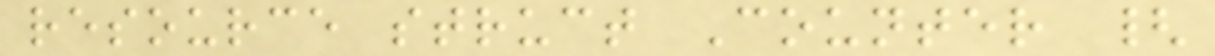resource struct Counter {
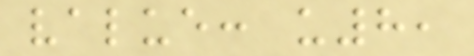value: u8,
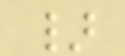}
